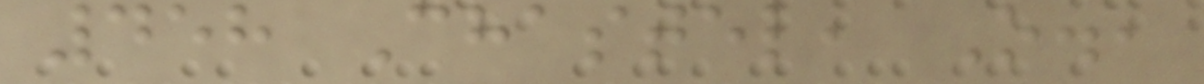458 Chastel, O.,
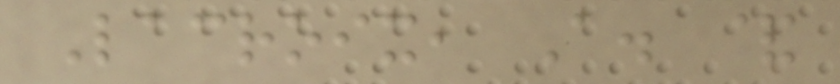Lacroix, A. &
